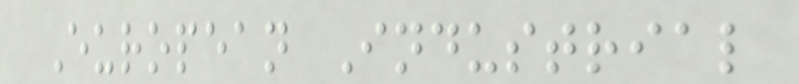European Industrial
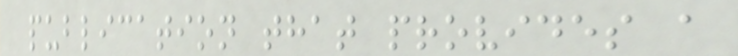publication that provides a
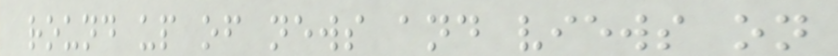round up of news and views on
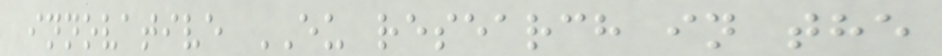innovative EU research in the
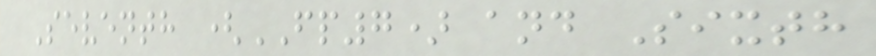Seventh (FP7) and Sixth
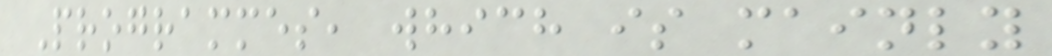Programmes, which is mainly
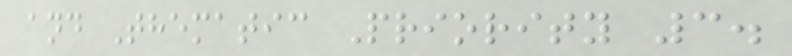and Thematic Priority 3.
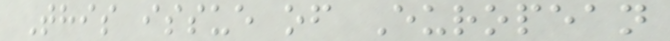This issue of European
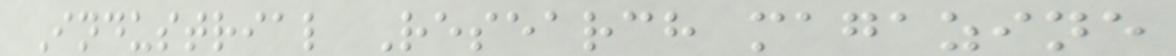Industrial Research magazine
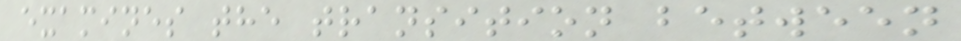examines the transition between
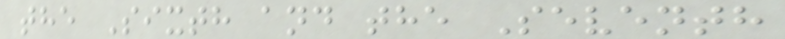the Sixth and the Seventh
